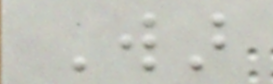War
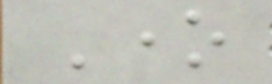One
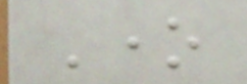One
